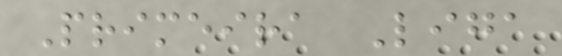Primeira Liga
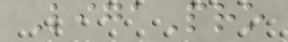LigaPro
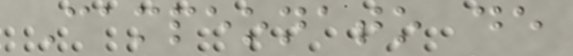Campeonato de
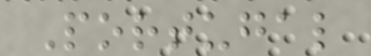Portugal
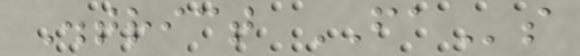District FAs
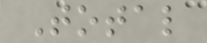Total
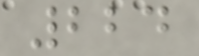224
